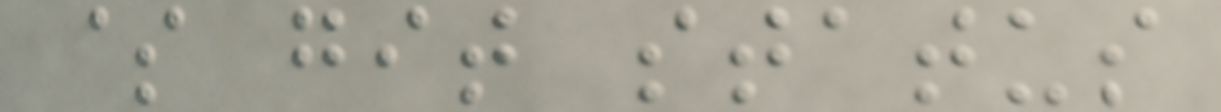$ git status
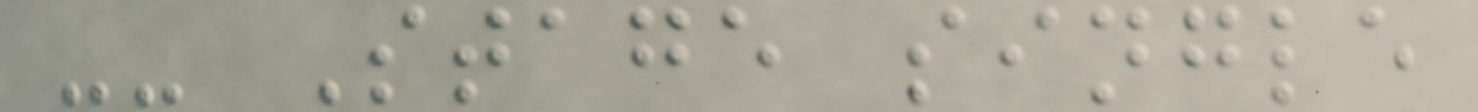-- Stage single
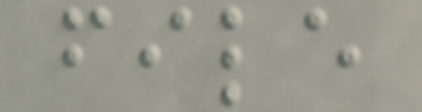file
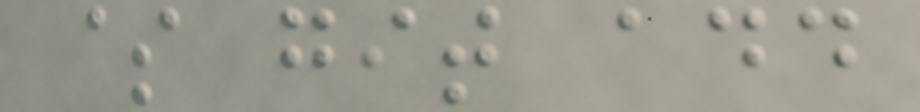$ git add
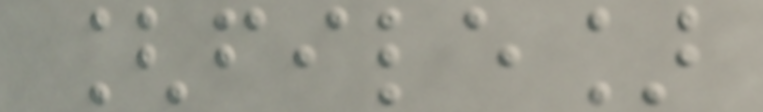[file]
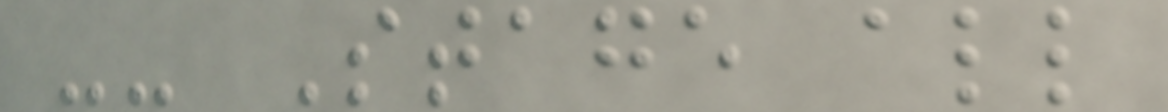-- Stage all
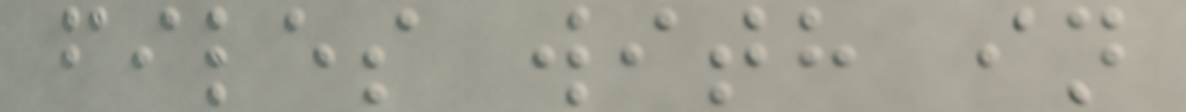files with in
